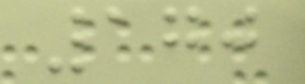170
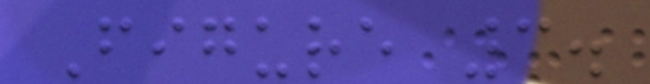Figure 3.
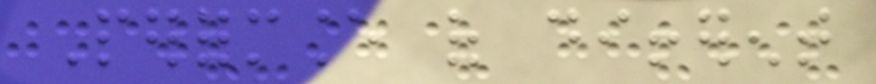Performance of different
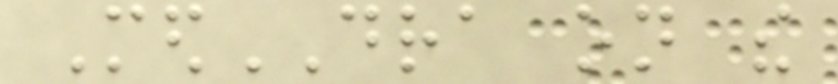MedDRA on the
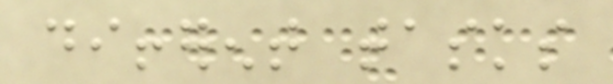different tasks
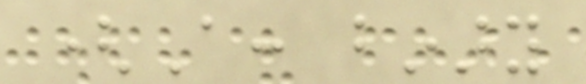(A: binary
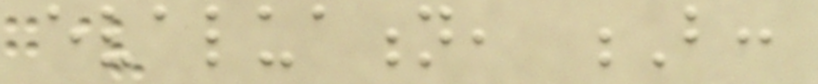evaluation, B:
